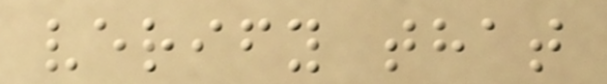verify that
